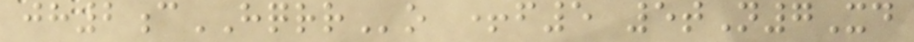jh2cHQRRo +f5 5tN7Xd
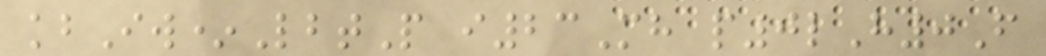kbIw*LbtP i23Mh p0lH0F
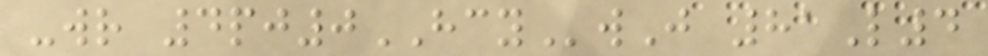-wr 4pj0HCYwJ 81L4
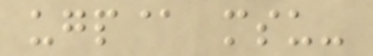ugp@ msu-
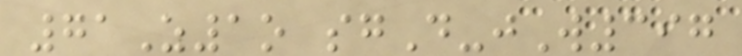71Z1o sgD-jW397
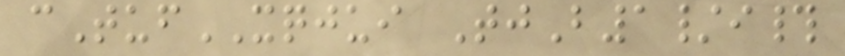cTufXQJUI TjB1/i#
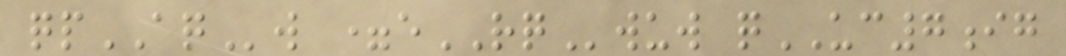qpAQw =eRQwuw qUC7ig
